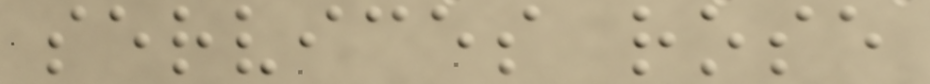services rose
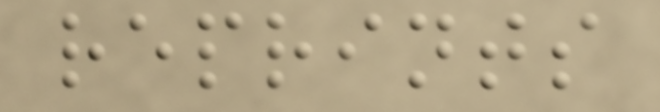reprints
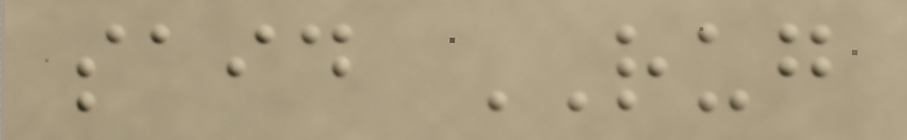said RUG
